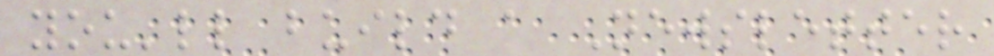you'll build a Newsletter
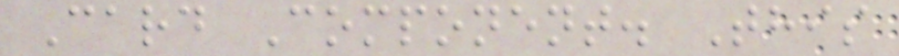Card Component. This
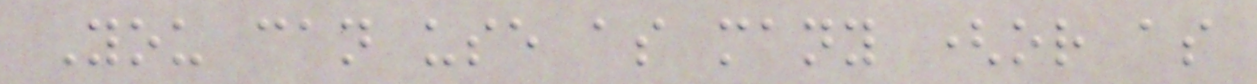You can use as many (or as
